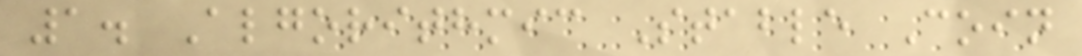1. Algorithmic Stable Coin
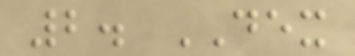2. DEX
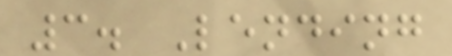3. Lending
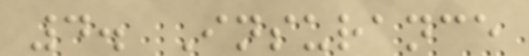4. Insurance
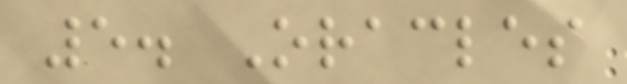5. Oracles
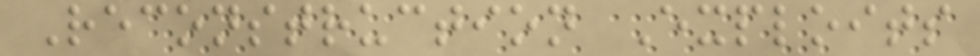Reconstruction Exploits
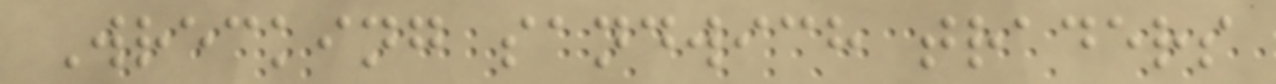Wrecking sandwich traders
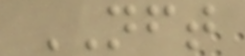NFT
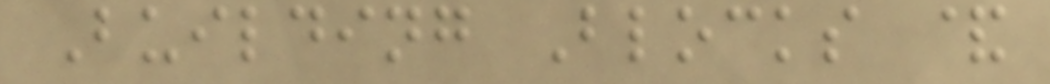Building Blocks &
